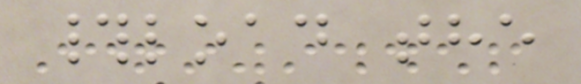#load the
